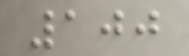100
